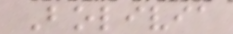Bolivia
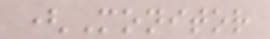(Monitor
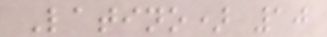Latino) 10
